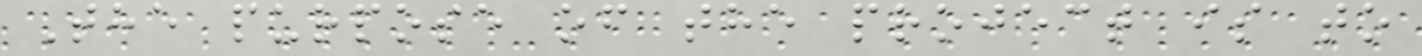The purpose of the project is to
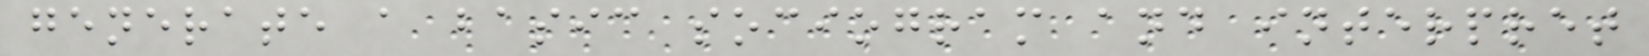generate a basic sociogram and interpret
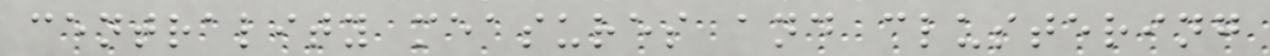centrality measures and clustering
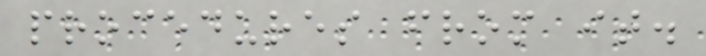procedures from it.
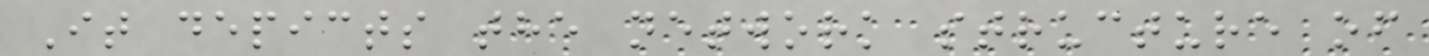It depicts the network structure of
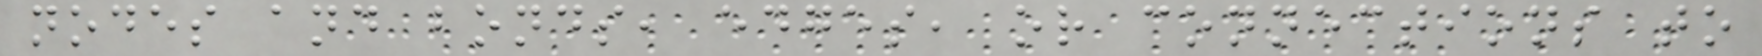nodes and bonds, edges, or connections to
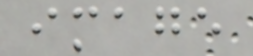image
